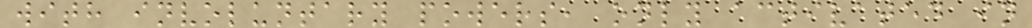with involuntary powers, only activated in
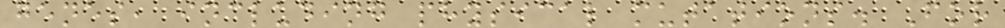genes, including physical mutations. For
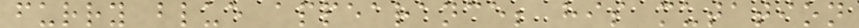furry blue appearance; his mutation
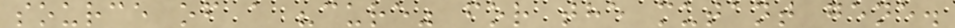source of a "cure" for the mutant gene.
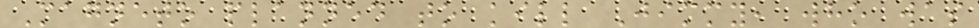Magneto planned to kill Jimmy, who was
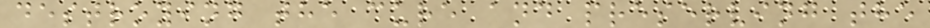destroying the cure and preserving the
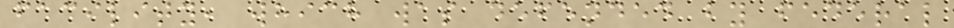facility, which was defended by federal
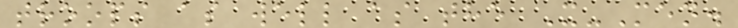troops as well as the X-Men.
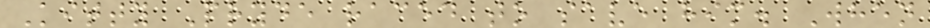Kitty Pryde raced to save him. When
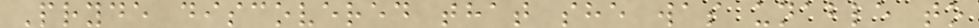Pryde discovered that she was unable to
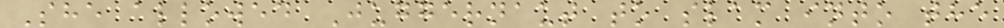She allowed Juggernaut to slam into the
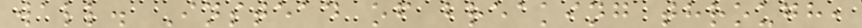wall. Instead of breaking through,
